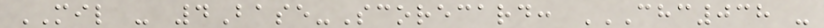MIL - 4Base-Scorecard: CHC038 -
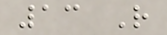13 R
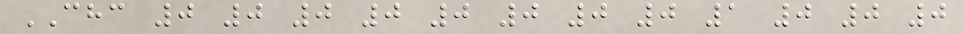CHC 0 0 0 0 0 0 0 0 1 0 0 0
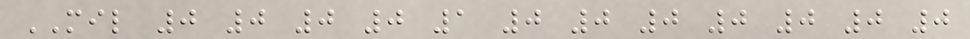MIL 0 0 0 0 1 0 0 0 0 0 0 0
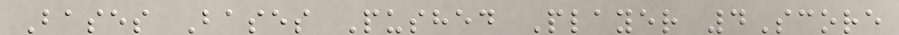Bases Bases Pushed Player 4Score
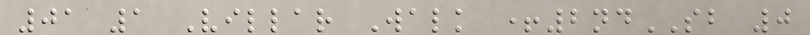01 1 Villar Walk +2ndSB 0
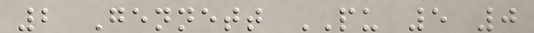2 Gennett PU 5 0
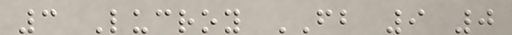3 Lucroy FB 9 0
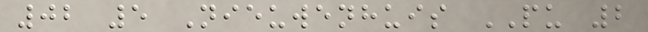02 5 Nieuwenhuis PU 2
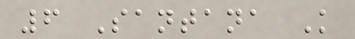6 Santana K
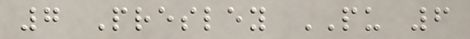7 Presley PU 6
